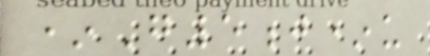*G5j*u
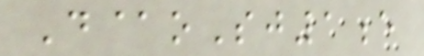D@oSj1e
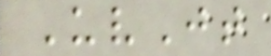UvJt
